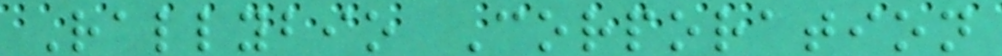Rallybio Corporation
